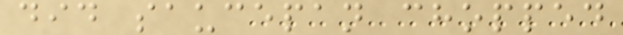did saucepan chopped
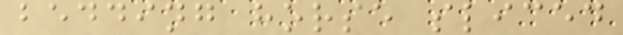bedding horse sliced
